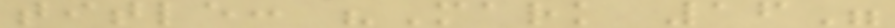title: "Mark 16"
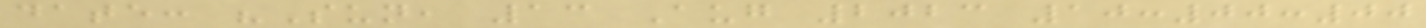date: "Sun, 13 Aug 2023 10:00:00
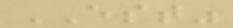EST"
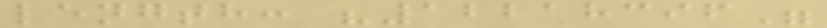length: "12218396"
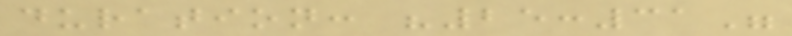duration: "25:31"
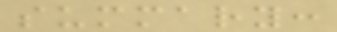summary:
